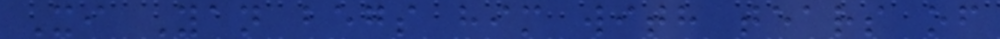Xi Yan begs him with tears of
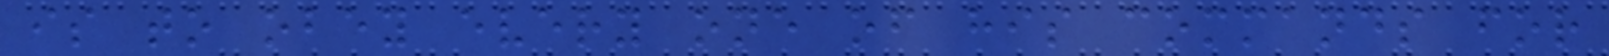is to obey every one of his commands for
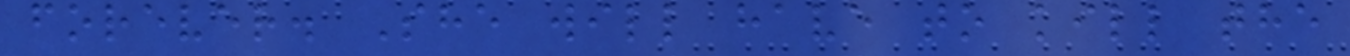forever. She will have to kill the
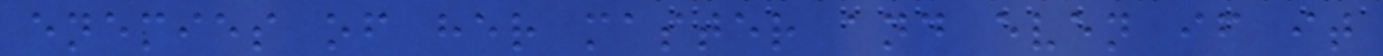enemies of her master and even if it
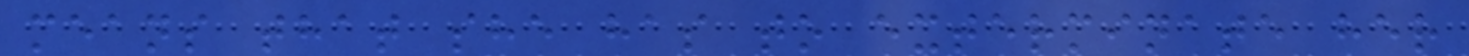means that she has to exterminate her
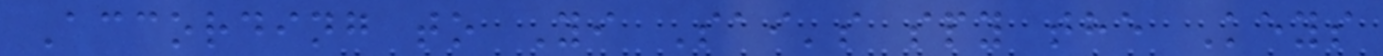According to Yi Sai's spy the Keys
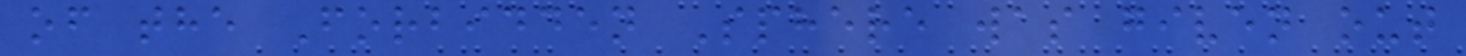of the Forbidden Sphere was given out
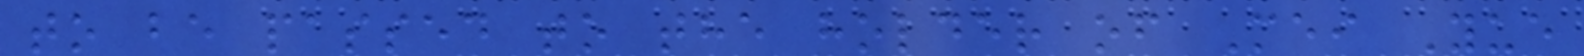to be passed to the holder of Mei Yue
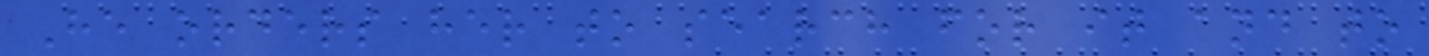He orders her to search for it and to
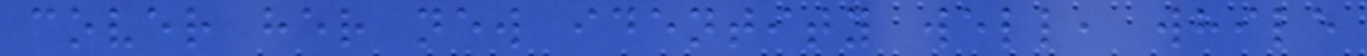cover her new identity well, while
